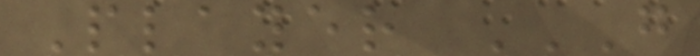Player G
